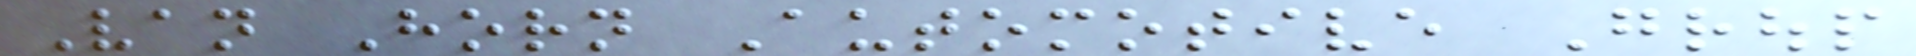Van Horn Automotive Group
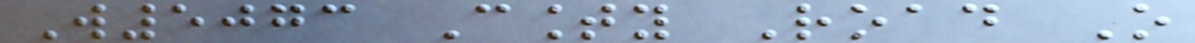W5073 County Road O
